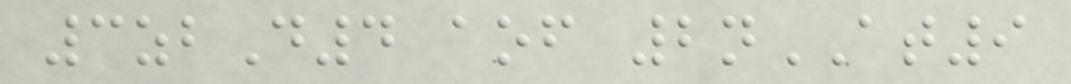3zbD4 aof 2nAT9
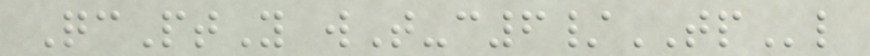QcPtY wT-c6/TPl
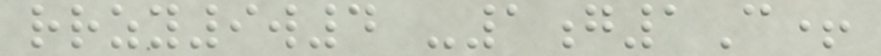rrzy9w4 -1g1C+
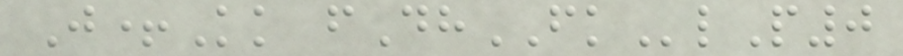J+Kk fDhFKlP0
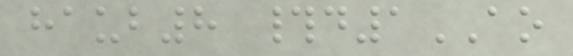haub8 #d1AO
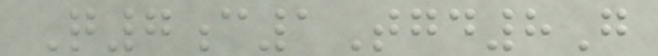Q7c1Tgd8G
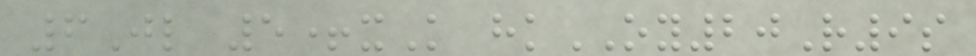6Jl 5+xK hkOY20R9s
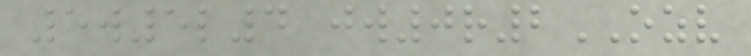5w5l4 jw0r2OZV
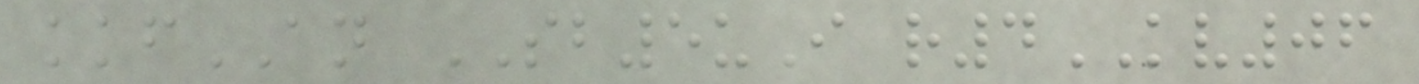kkfAN SB5uI r4KV06
